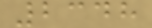2348
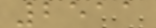2511
